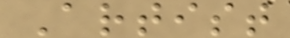Artist
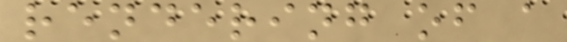rendering of a
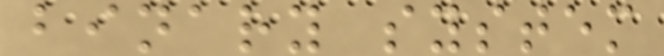binary system
